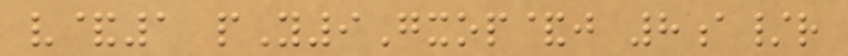v&1 pY9Gxop&j 8a/r
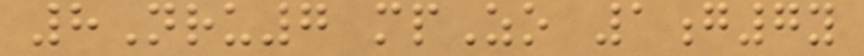8Nru7 mpZo 1g7y
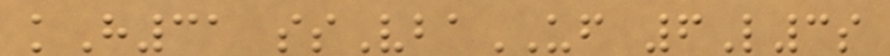kH31 ssVbaUF 6L3s
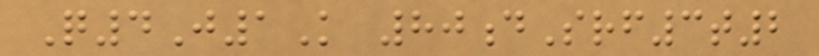Q4J1K 80dSrf3t2
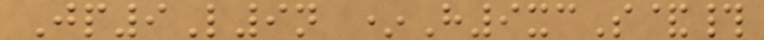Jp9L9n *H9xcS&#
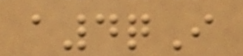a4qI
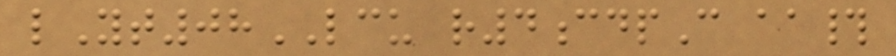lYt08LCU r4cdpC aa#
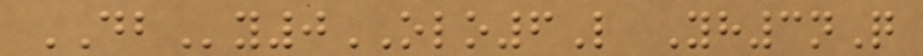DBy0OLO6L Yh3nQ
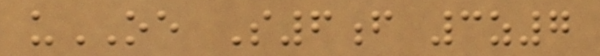uOE S6f 3z7
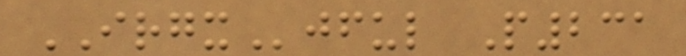IRGXjful P231
